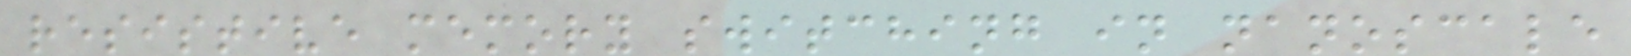resistive memory switching in nanoscale
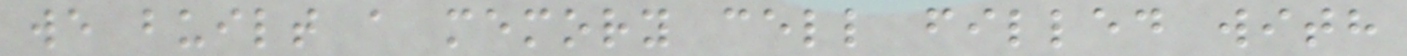we built a memory cell filled with
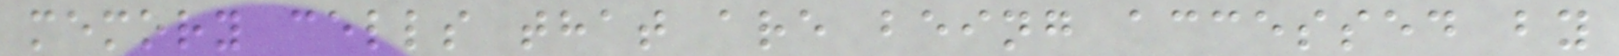memory cells that are being accessed by
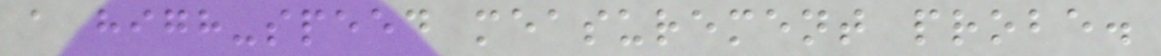a high-speed measurement probe.
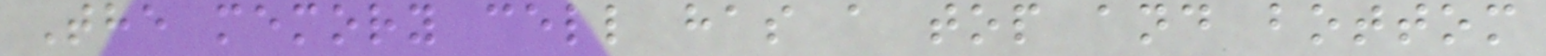The memory cell has a top and bottom
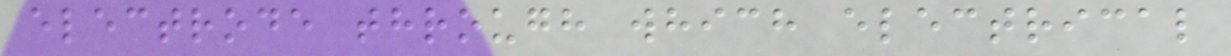electrode through which electrical
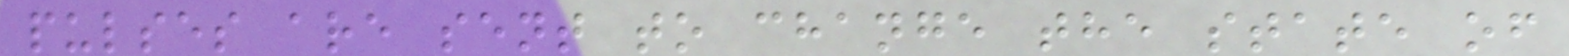pulses are sent to change the state of
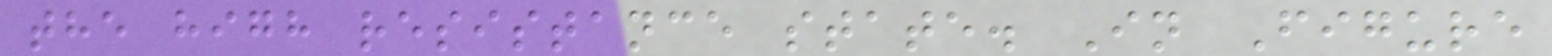the high resistance state. In Figure
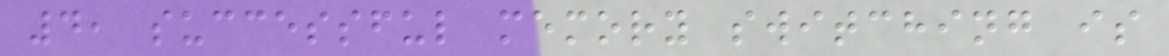4, successful memory switching is
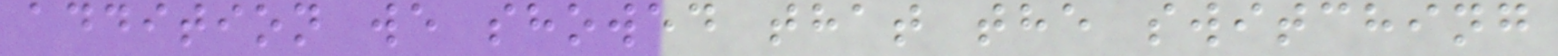addition we showed that the switching
